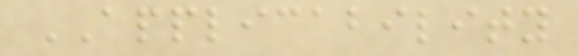APPLICABILITY
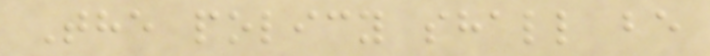The policy shall be
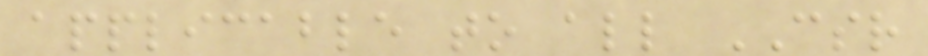applicable to all CSR
